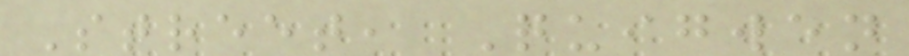Street, Quigwen
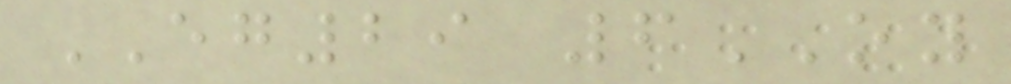EG29 6OY
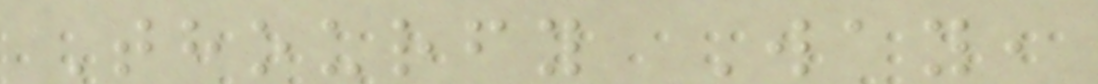Thourfy Way,
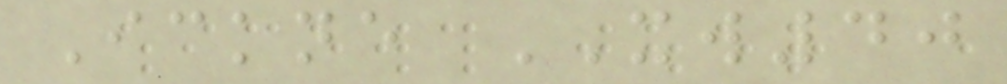Ickne XW40
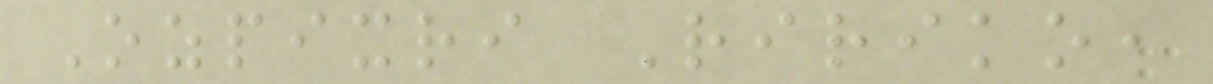Ozpixri Ririko,
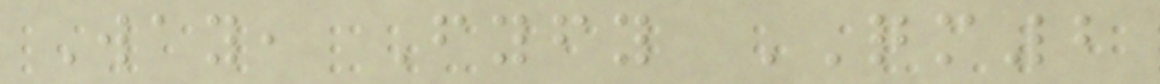Way, Fyfy QM2
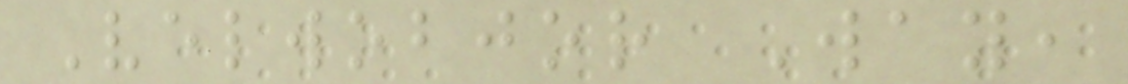Velwobjor Way,
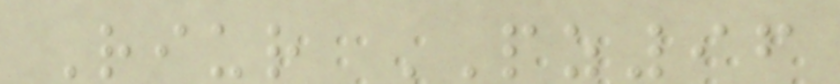Riur PZ96
